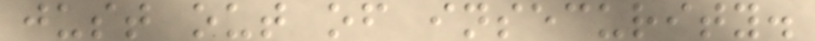just out of insecurity.
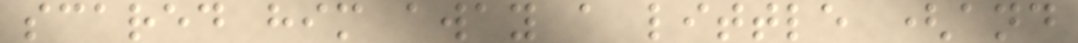scared him away a little (and
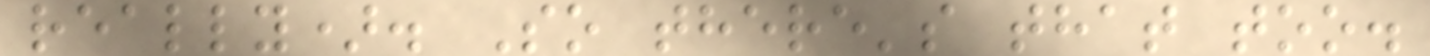really). So there's that too.
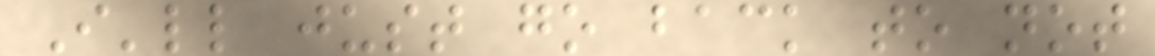I'll just go back to not
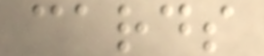cards
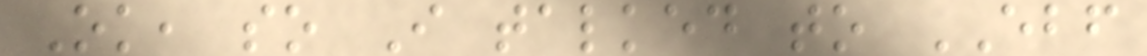Ok, so I talked to EBF
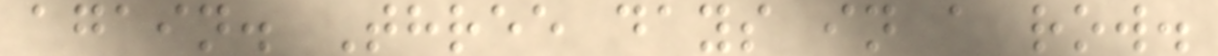again. Three days in a row.
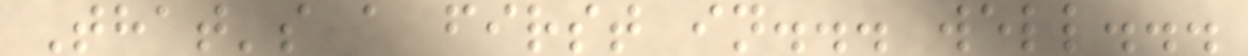That's a first in... well...
